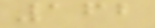162
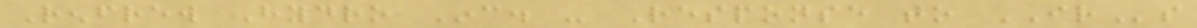Renfrew Hydro Inc. - Response to IRs
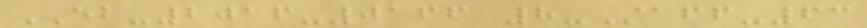EB-2016-0166 8-Staff-63
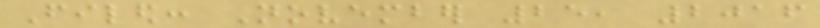Filed: November 25, 2016
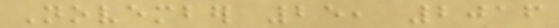November 25, 2016
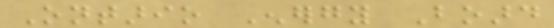Ontario Energy Board
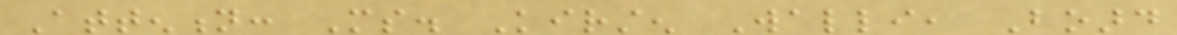Attention: Ms. Kirsten Walli, Board
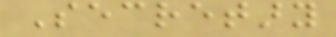Secretary
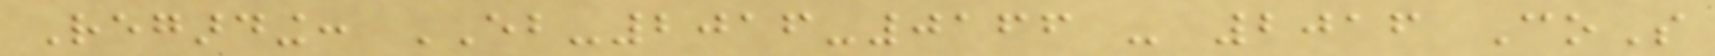Regarding: EB-2016-0166 - 2016 CoS
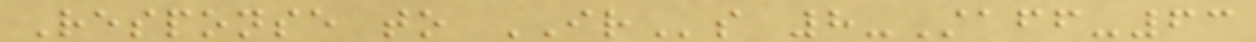Response to IRs 8-Staff-63
